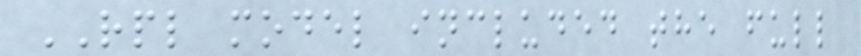RPL model included the full
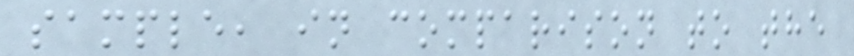sample, in comparison to the
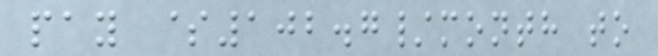pay $102.7/month to
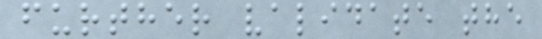further validate the
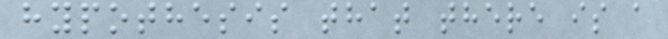hypothesis that there is a
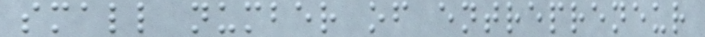small number of entrepreneur
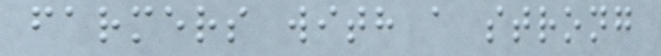farmers with a strong
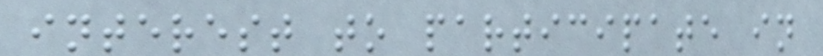interest to participate in
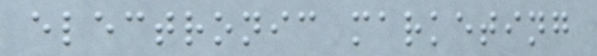electronic marketing
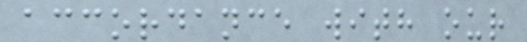accordance with our
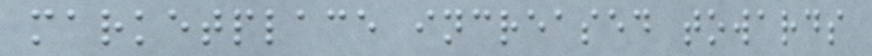marketplace increased towards
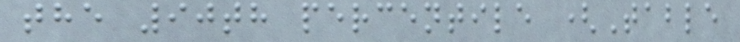the 90th percentile (Table
